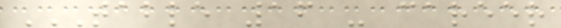TABLE 16 - CAREER
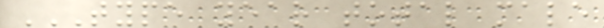TYPE YEAR TOTAL MALE
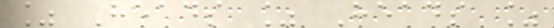% Heads % Heads %
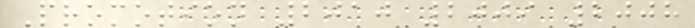Promotion 2010 2009 2008
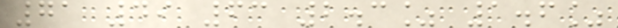71 49 63 2.3% 1.6%
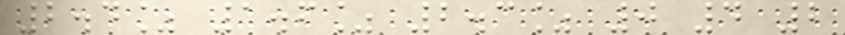2.4% 1.6% 2.3% 0 4 2
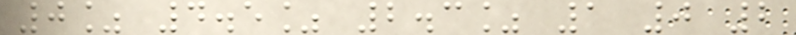0% 4.5% 2.3% 1 0 2
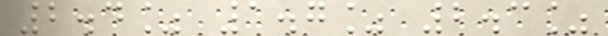2.4% 1.7% 2.3%
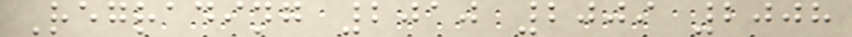Regrading 2010 2009 2008
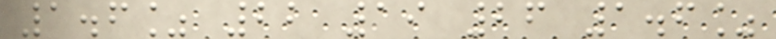1.6% 22 19 26 1.6%
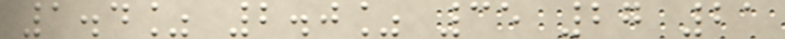1.4% 2.0% 35 27 21
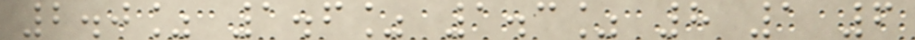2.0% 1.6% 1.3% 8 1 6
